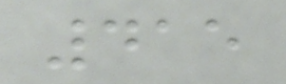415
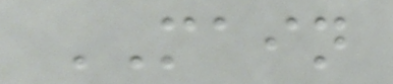MAIN
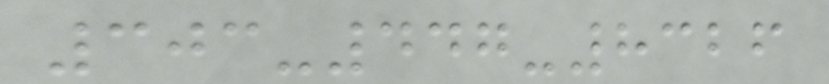303-447-8326
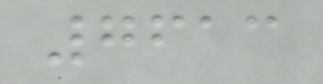7613
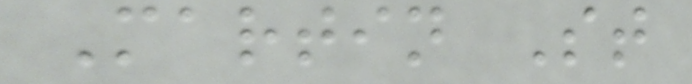Martin St
